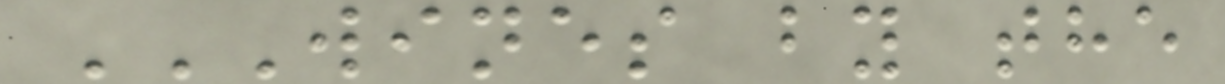WINES BY THE
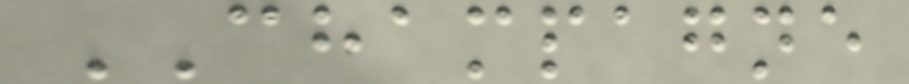CHAMPAGNE
